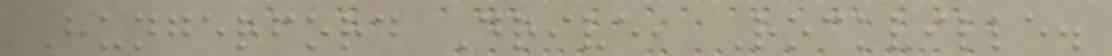Hungerford Drive, Rockville.
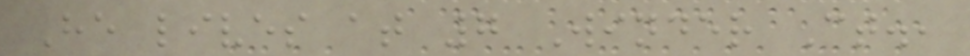He lives at 7 Winder Ct.,
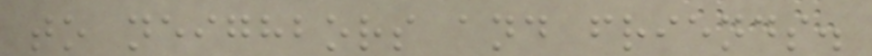to neighbors and friends.
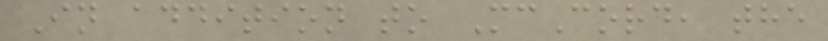In addition to McCord, the
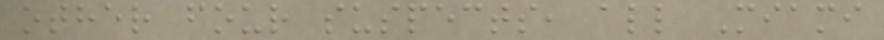other four suspects, all Miami
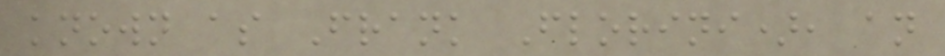known as Frank Florini), an
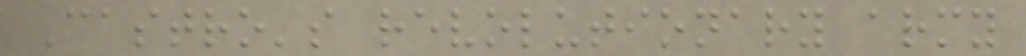Castro's revolutionary army
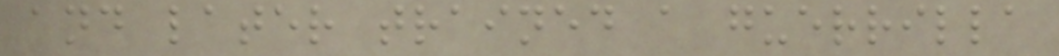and later trained a guerrilla
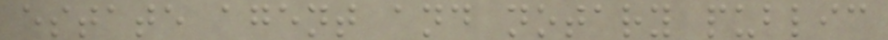estate agent and notary public
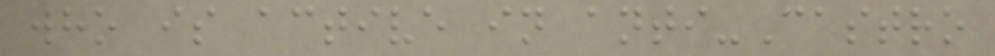who is active in anti-Castro
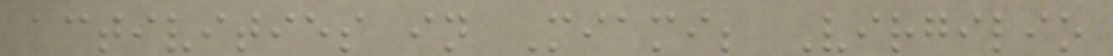activities in Miami; Virgilio
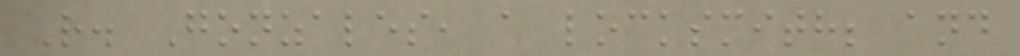R. Gonzales, a locksmith; and
